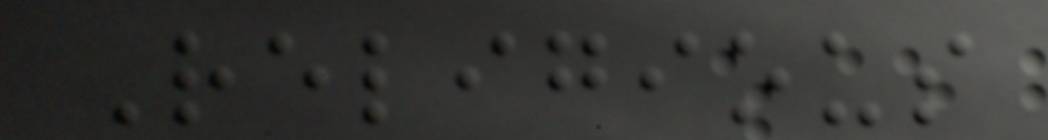Religious
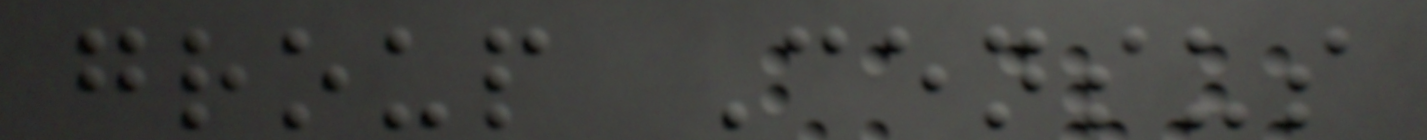group Census
